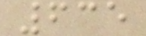635
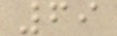69
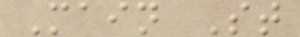Main St
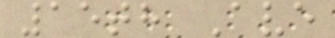15th Ave
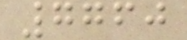7760
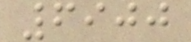6900
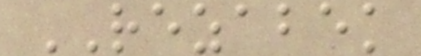REZABEK
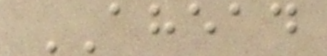AHEAD
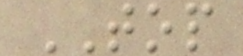TOP
